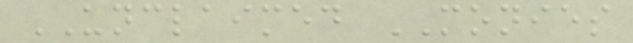UNCLAIMED MONIES
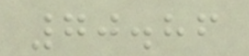70.86
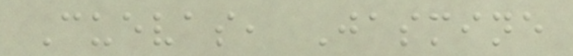Cuevas, Jasmine
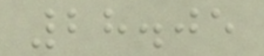28.05
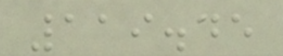119.45
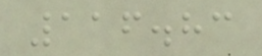116.83
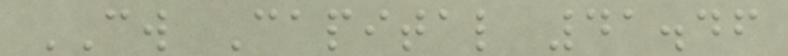CW Capital 41.46
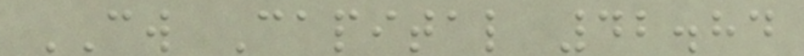CW Capital 42.84
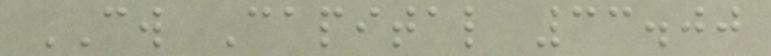CW Capital 33.00
